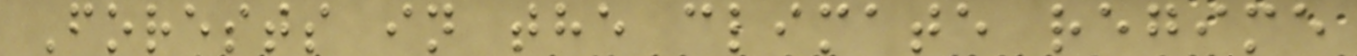Forests in the climate regime
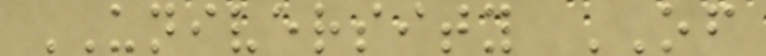UNIVERSITY OF
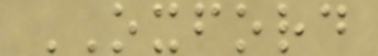OXFORD
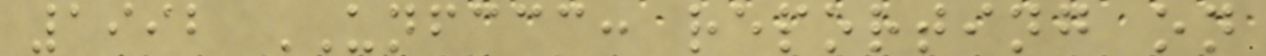1992 UNFCCC: reporting on
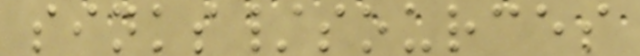sinks/sources
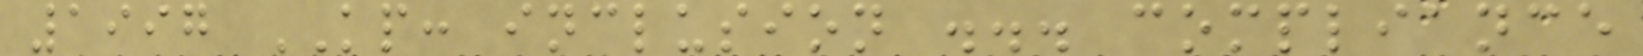1997 KP: inclusion ... compliance
